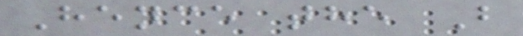Hence the B
